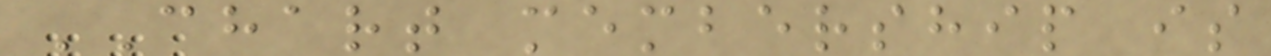CHART membership is
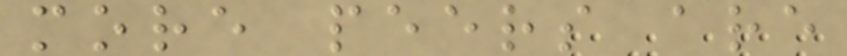more peers are
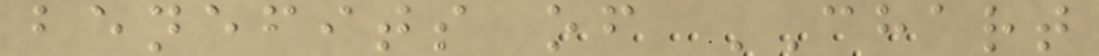benefits of CHART
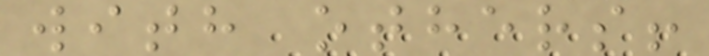with others!
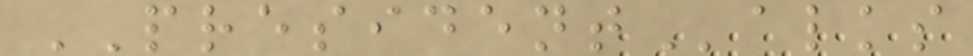PRESIDENTalks
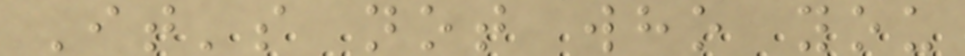It's not who you
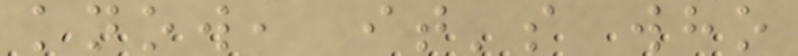know, it's who
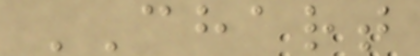CHART
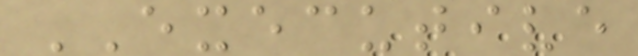EXECUTIVE
